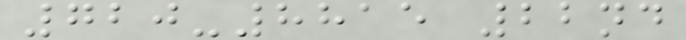720-8815 22nd
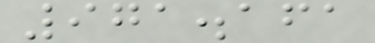971.161
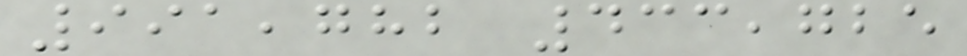991,782 433,725
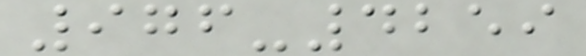976-4259
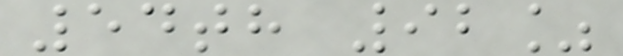54th 92%
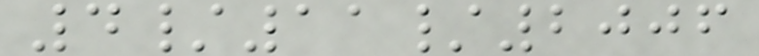4/11/2006
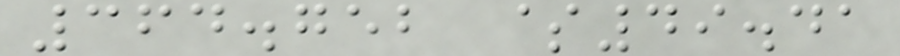364.752 $49.41
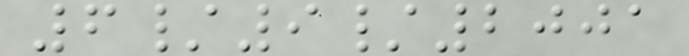6/9/2001
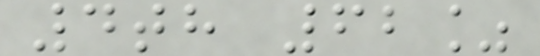4th 62%
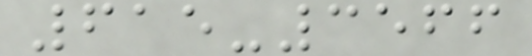615-3566
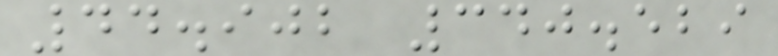44.902 340.529
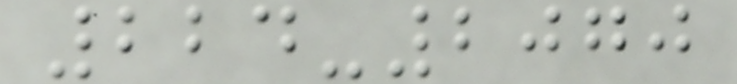224-2070
